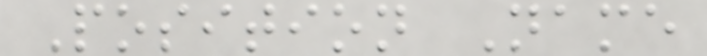Position Name
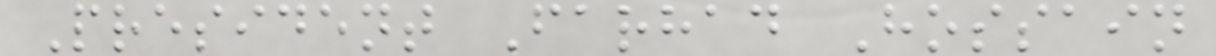President Farhad Hossain
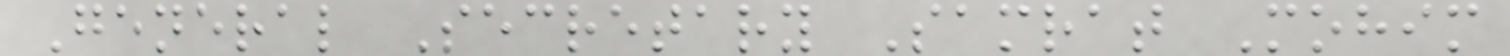General Secretary Samrat Mohim
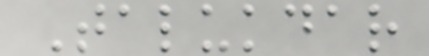Talukdar
